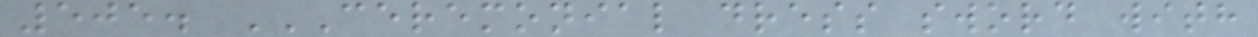505. CEREMONIAL DRESS SWORD WITH
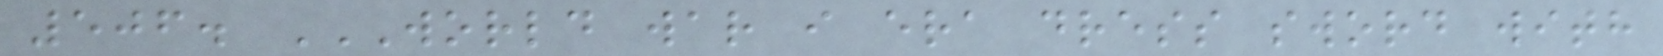506. WORLD WAR I ERA DRESS SWORD WITH
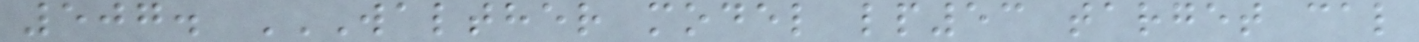507. WALTHER MODEL LP53 TARGET CAL
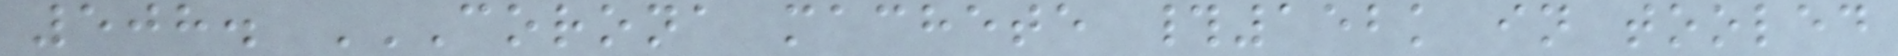508. CORONA MACHETE #152K IN TOOLED
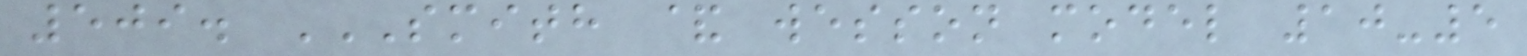509. SMITH & WESSON MODEL 10-5
